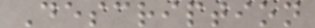Description
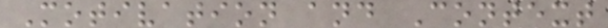Motivation and Context
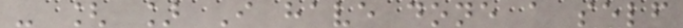- [ ] I have done a self
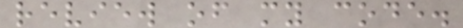review of my code.
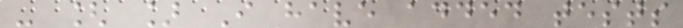- [ ] I have added tests
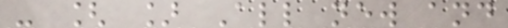- [ ] All new and
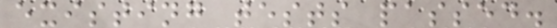existing tests passed.
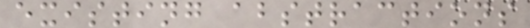existing abstractions
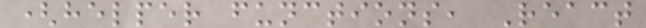(helper functions, React
